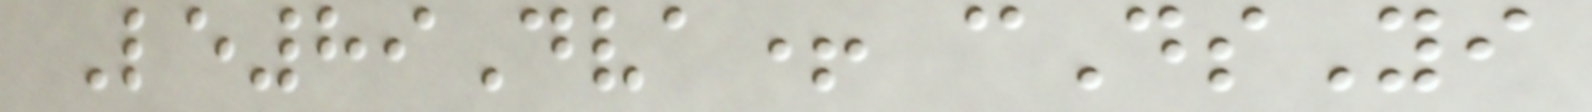Le89Dva+ cDsYi
